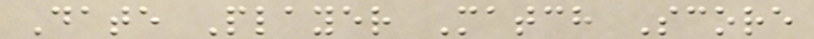Date Player Match Score
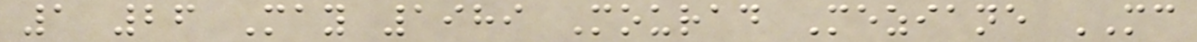1 26 May 1989 Mourad Meziane MC
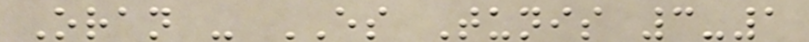Oran - ES Tunis 3-1
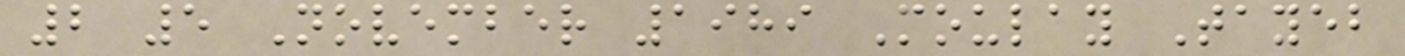2 5 November 1989 Moulay Tayeb
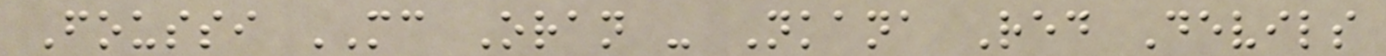Foussi MC Oran - Nkana Red Devils
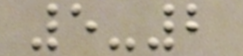5-2
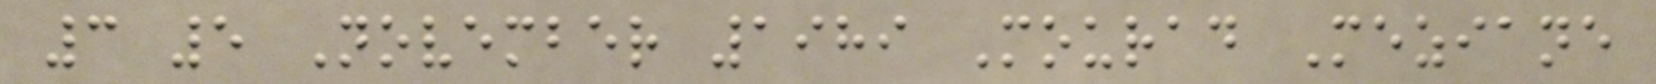3 5 November 1989 Mourad Meziane
